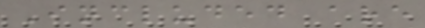Included are
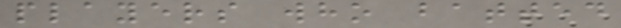players who batted
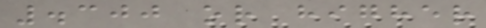.300 or higher
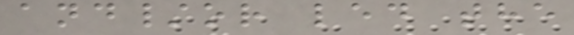and/or led the
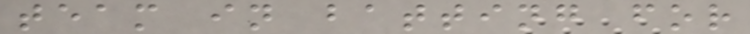team in batting for
